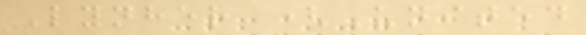Lynher (United
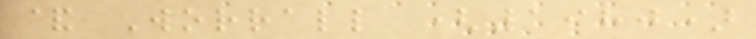& Worrall (1980)
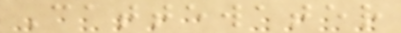Cattewater
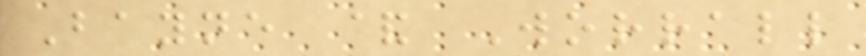Bayne & Worrall
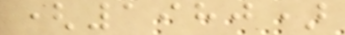(1980)
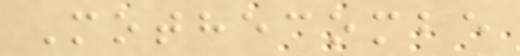Mothecombe
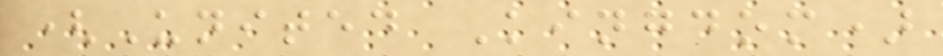(United Kingdom)
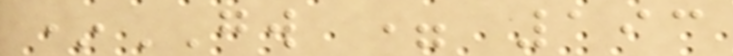*GW = 193
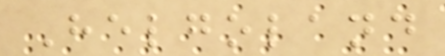Helgoland
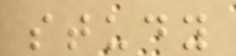study
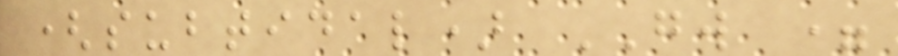(subtidal) GW =
